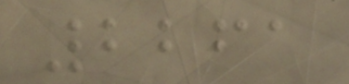2261
